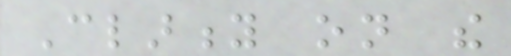Clarity on the
